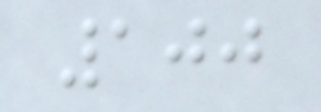100
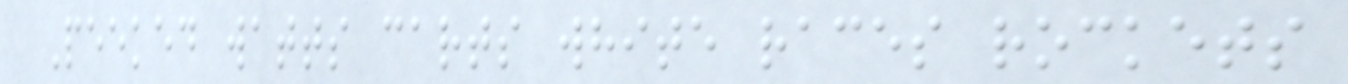Peeked watts carts white races rockets
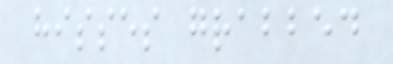hisses grabbed
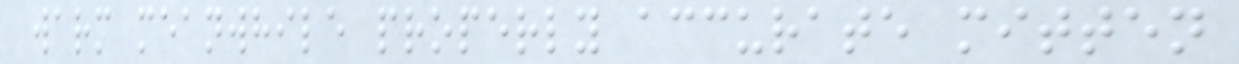warm meanwhile properly accurate mitten
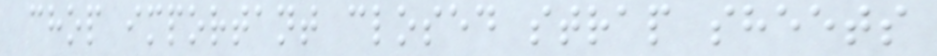chop important closed strap sheets
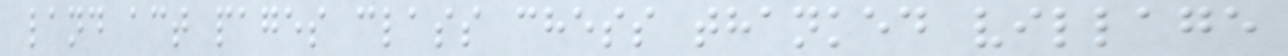land act pages class chess thanked village
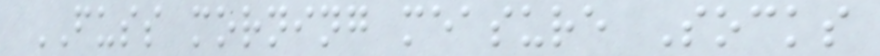FUSS morning measure Socks
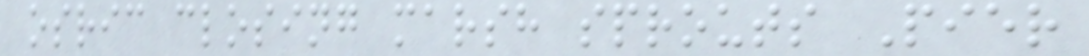osric closing marsh sprouts Pier
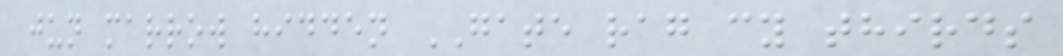jun marrow hidden GATE rag cy thirds
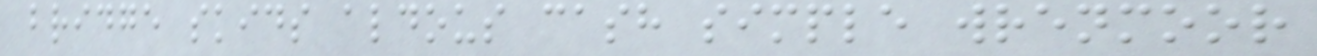bridge skids aldous cash simple wrenmoor
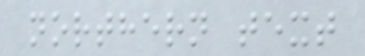northern text
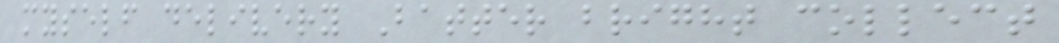myself delivery Batter bright collect
